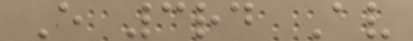E 3rd Av
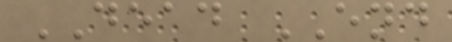DEAD END
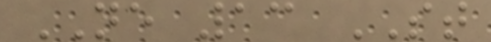NE 13 ST
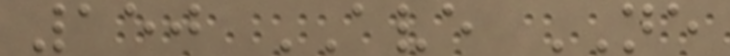150 AVE NE
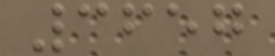3657
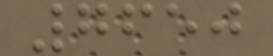7650
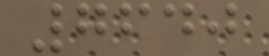7640
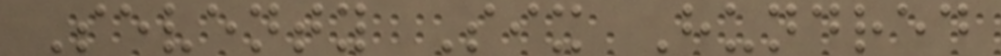Seventy Six Hundred
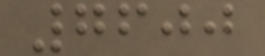7600
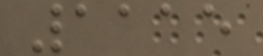1115
